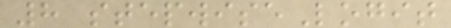8 stepwiseLogit
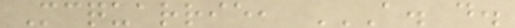Mcquarrie, A. D.
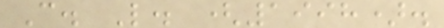C. L. (1998).
